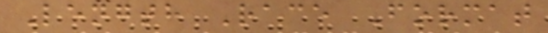Length Race Format
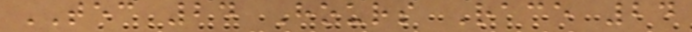TEC 24 Hours Race 24
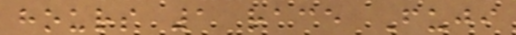hours 1 race Fuji
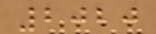2020
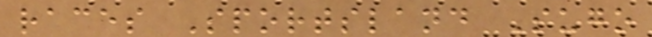races Sportsland Sugo
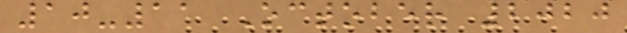10-11 October 2020
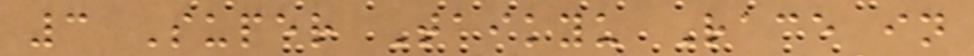3 Super Taikyu Race in
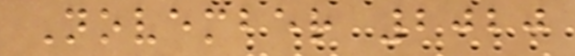November 2020
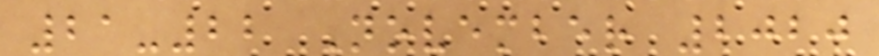21-22 November 2020
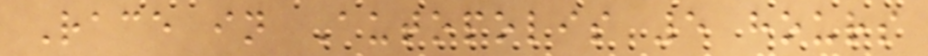Race in Autopolis 5 hours
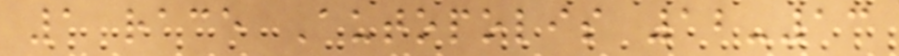1 race Autopolis 12-13
